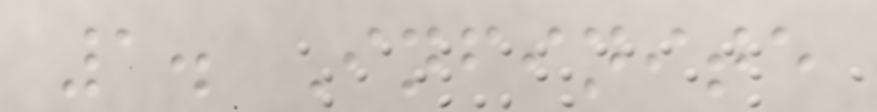1. Infinite
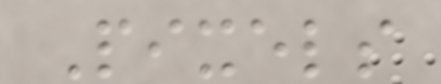Pixels
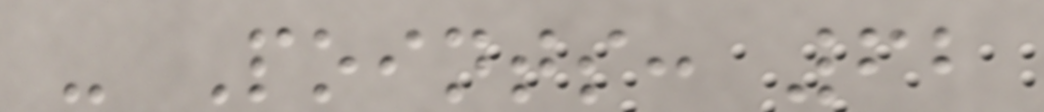- Points: 62
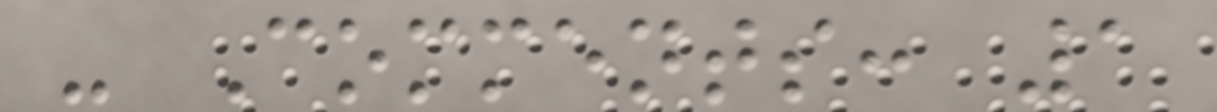- Comments: 1
